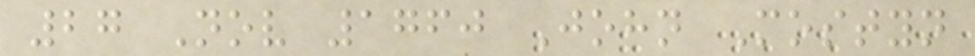27 Nov 1760 John Mostyn
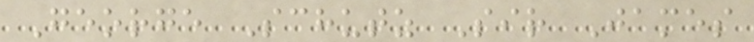George Schutz Sir James
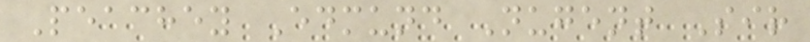Peachey Edmund Nugent Sir
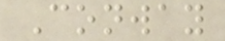Conway
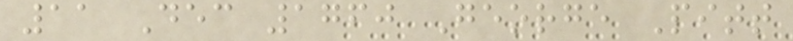11 Dec 1760 George Pitt
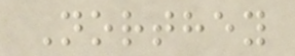Northey
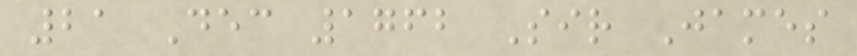21 Dec 1762 Sir James
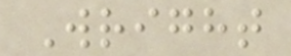Wright
